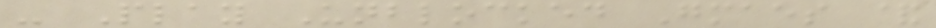- Play Unblocked Gmaes &
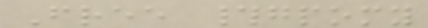Free #gpomy
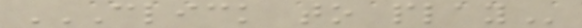CLICK TO PLAY
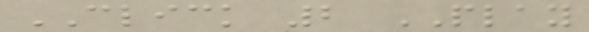CLICK 2 PLAY
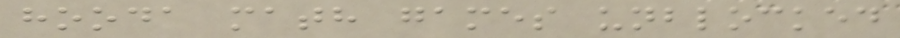hooda math games unblocked
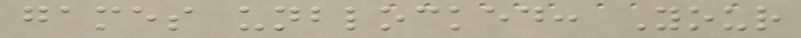games unblocked: Your
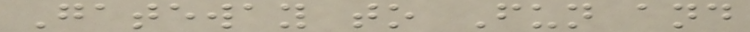Gateway to Fun and
